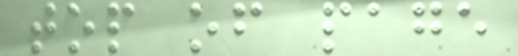top of page
